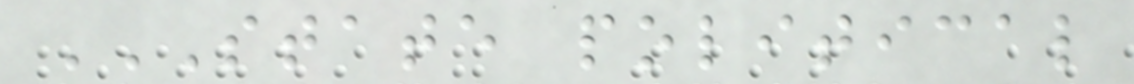STATE POLITICAL
